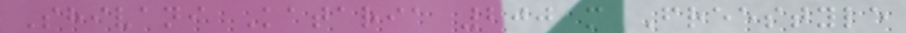Shivani Kataria 200 m Freestyle
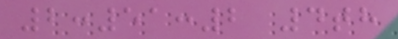2:51:2 4th
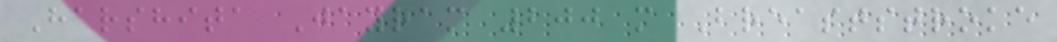Harshita Jayram 200 m Breaststroke
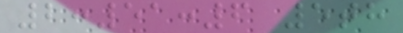2:51:6 5th
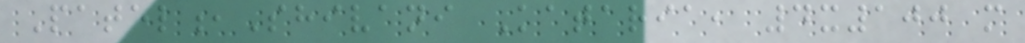Patel,Shivani Kataria, 4x100 m
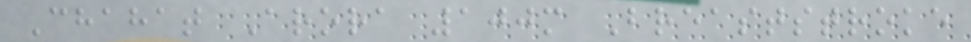Chahat Arora 100m Breaststroke
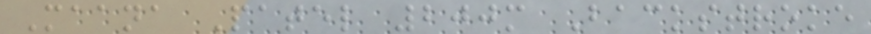Maana Patel 200m Backstroke
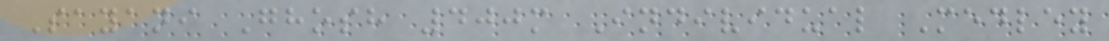Sayani Ghosh 400m Individual Medley
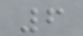6
